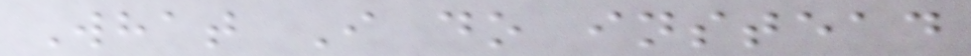What I do instead
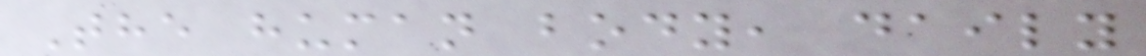The human body, daily
